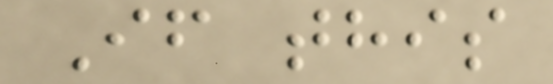If this
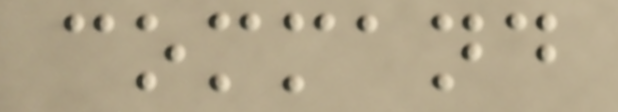command
